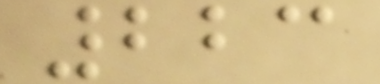223
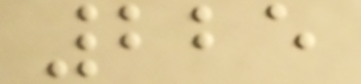225
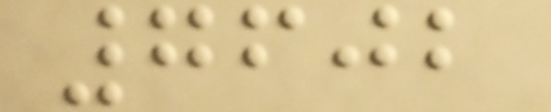7602
